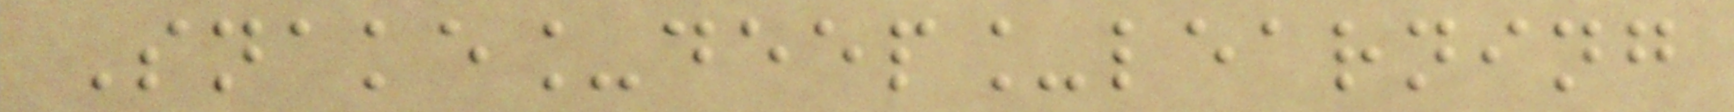Snake_deep_learning
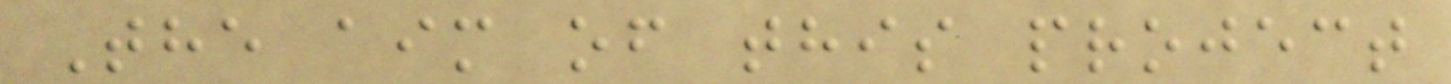The aim of this project
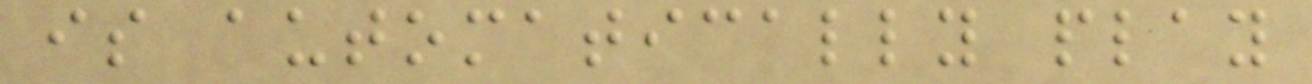is automatically play
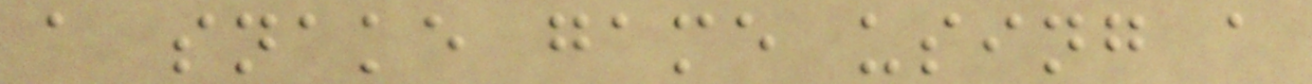a snake game using a
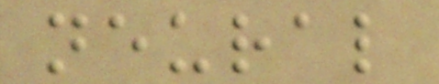neural
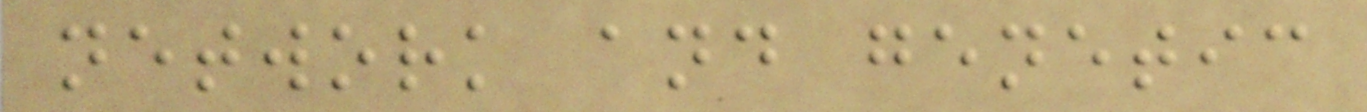network and genetic
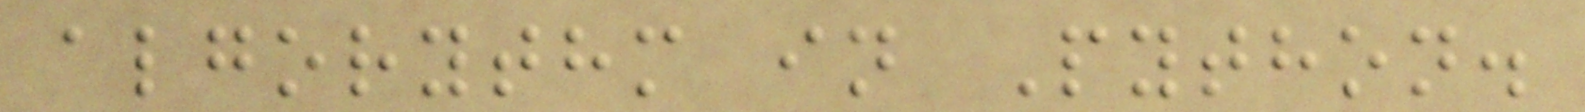algorythm in Python.
